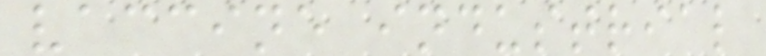vaccine industrial
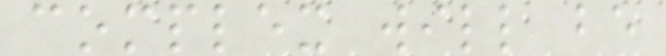complex will be
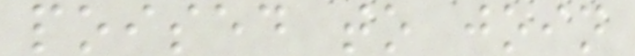poised to join
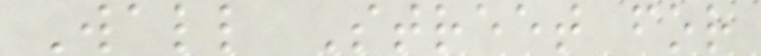Wall Street for
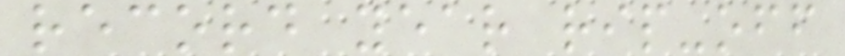record year rip-off
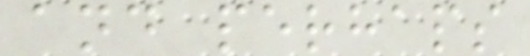and perhaps
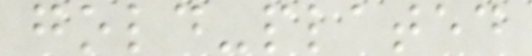gold-plated
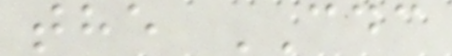the CDC
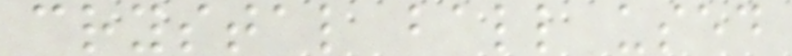crystal ball used
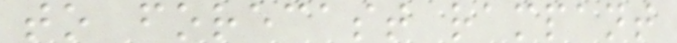to forecast rampant
